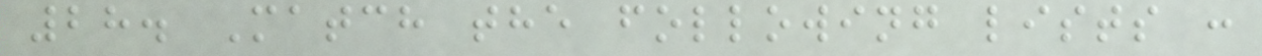28. Match the following lists :
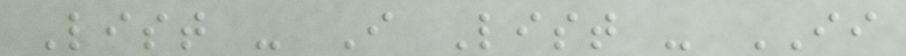List - I List - II
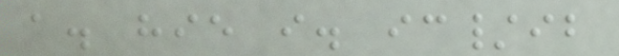a. hie i. ic/ib
